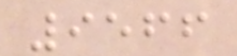9566
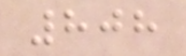808
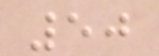50
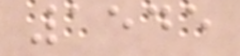1545
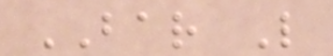BAR L
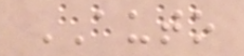AUTO
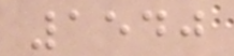1540
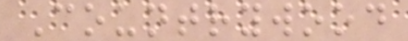Countrywood
